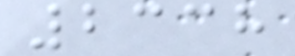2338
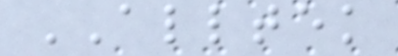ALLTEK
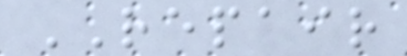REPAIR
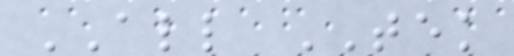ALL TEK
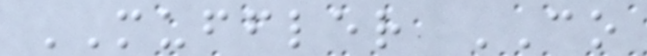MUFFLER CO
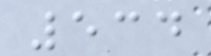534
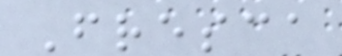Fresca
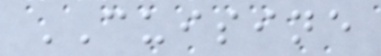CUISINE
